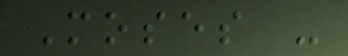Moses -
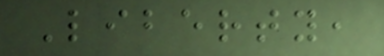Liberty,
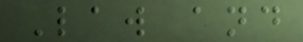Law and
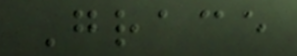Grace
